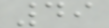49
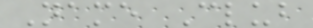Name Club
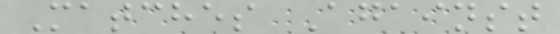Matches Against
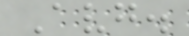Avg.
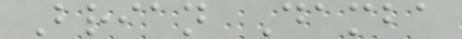Brian Damba
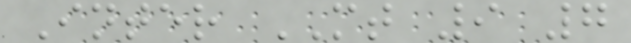Inter MT 9 7
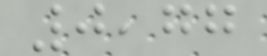0,77
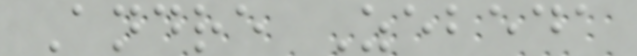Andre Zebeda
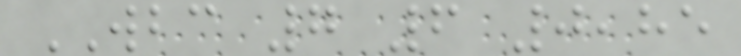WBC 7 6 0,85
